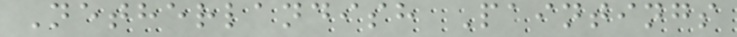Netherlandish Paintings
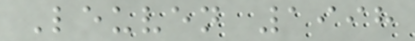Leuven 1998
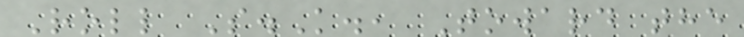Roll S.K., Toward the
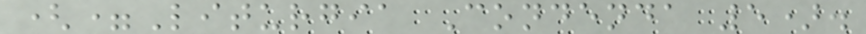(=Liturgia Condenda 5).
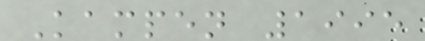Kampen 1995
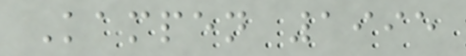Kampen 1995
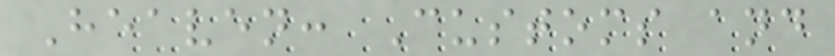Heaven: Customs and
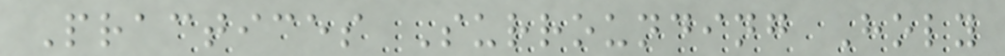Practices Surrounding Holy
